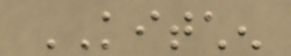KITCHEN
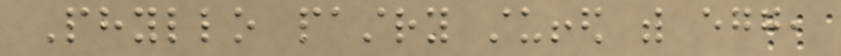Phyllo pastry stuffed with egg,
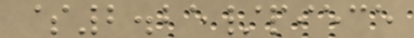$2.25/piece
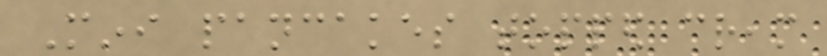Mini pancakes topped cream
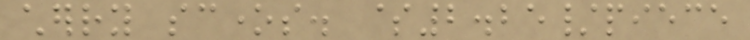cherry scones. $2.25/piece
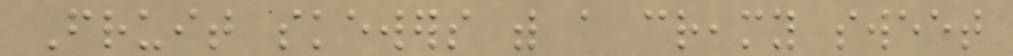Fruit skewers with a creamy sweet
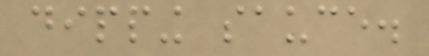dipping sauce.
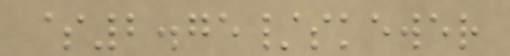$2.75/skewer
